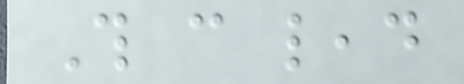This can lead
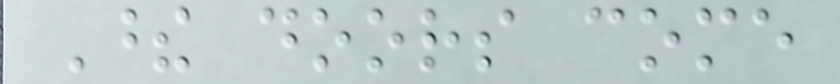These doors come
